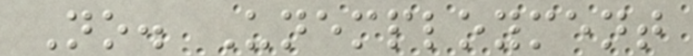No. Unemployment
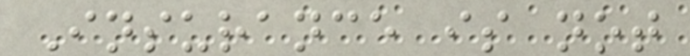Insurance is not
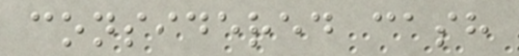considered cash
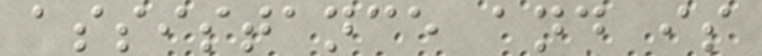assistance and is
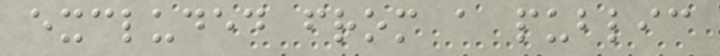excluded from a public
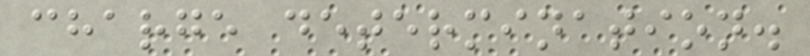charge determination.
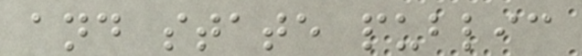and state public
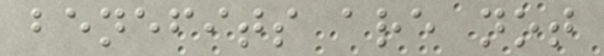benefits are not
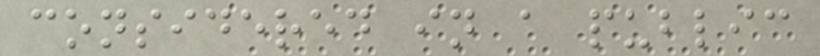considered in a public
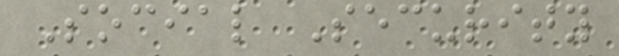Social Security
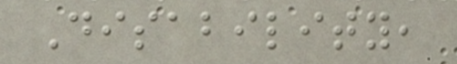Disability,
